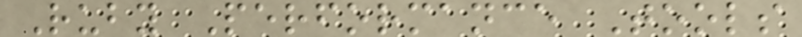Ruby Performance Tools
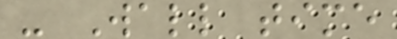- Wall time
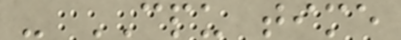- CPU time
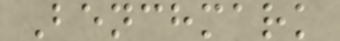Benchmark
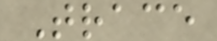Trace
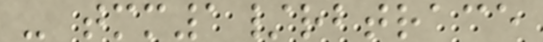- tmm1/rbtrace
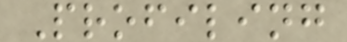Profiling
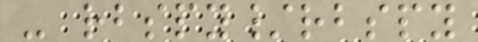- rbspy/rbspy
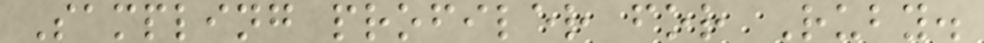Sampling profiler for Ruby.
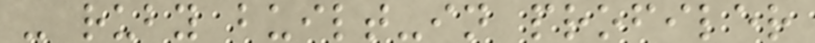- ruby built-in profiler
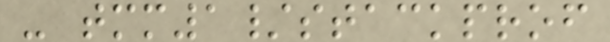- tmm1/stackprof
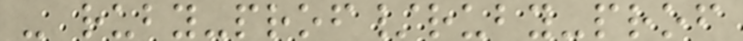- ruby-prof/ruby-prof
